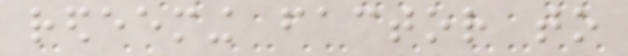redeeming factor to
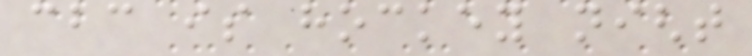cbc is hockey night
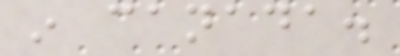in canada.
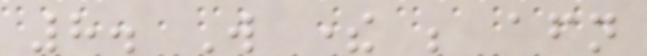8. Will there be afternoon
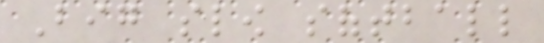Big slow softball
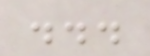...
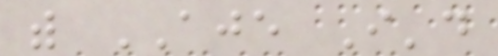with AJE I'd
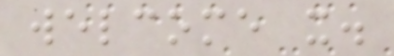welcome it.
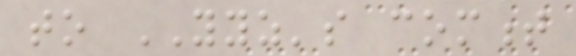to YYZ's comment
